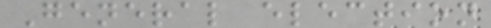General election
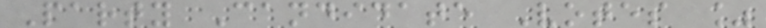Party Candidate Votes %
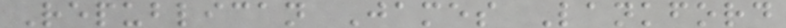Republican James Lankford
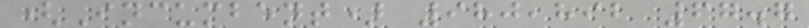(Incumbent) 980,892 67.7
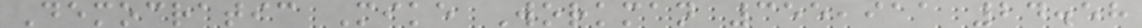Democratic Mike Workman 355,911 24.58
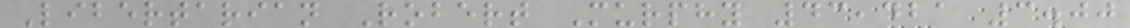Libertarian Robert Murphy 43,421 3.00
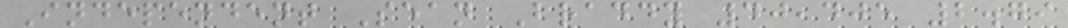Independent Sean Braddy 40,405 2.79
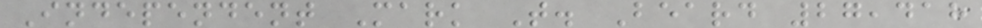Independent Mark T. Beard 27,418
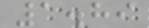1.89
